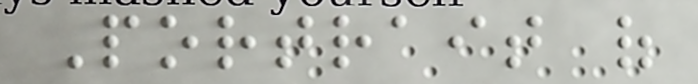Portrait of
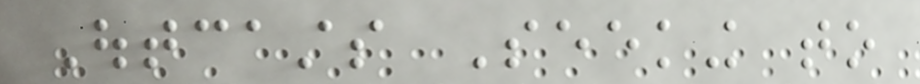Outcasts Seeking to
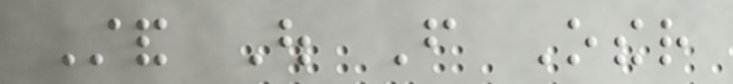Stand Out From Other
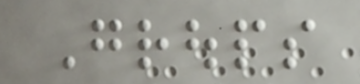Groups
